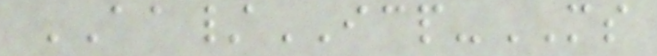AA/ICP-MS
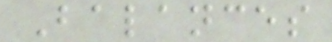Balances
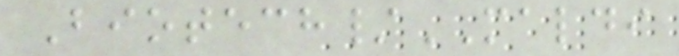Biotech/MALDI
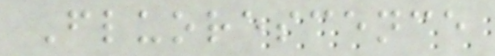Fluorescence
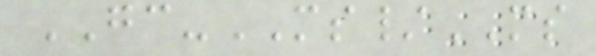GC-MS/MS
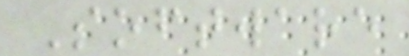Software
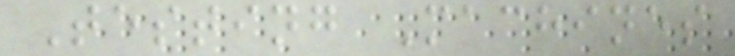Testing Machines
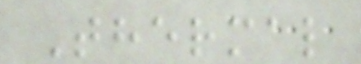Thermal
